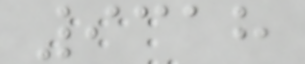9318
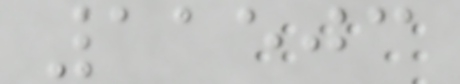11503
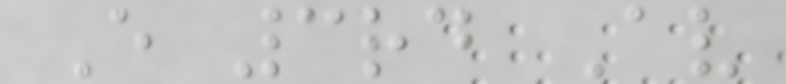E 3rd Av
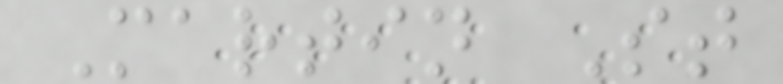Martin St
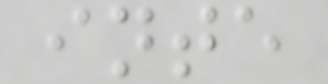inte
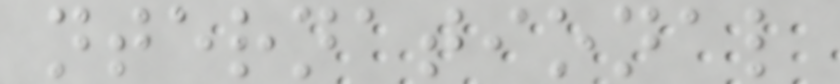nternational
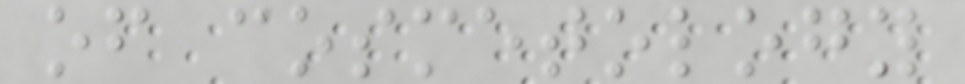of cosmetology
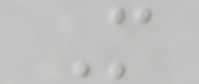M
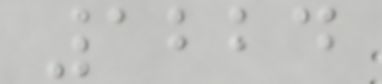1224
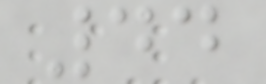44
